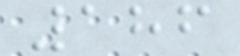186
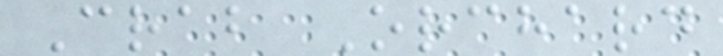Crab Orchard
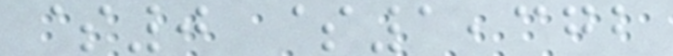$0 $1,372
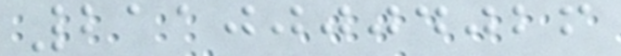21100004026
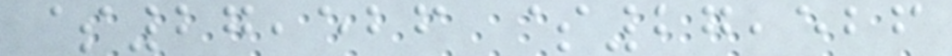$27,526 $27,526
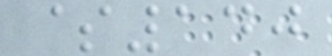$140
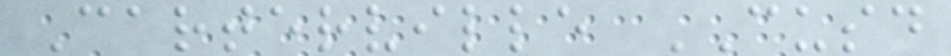Carterville CUSD
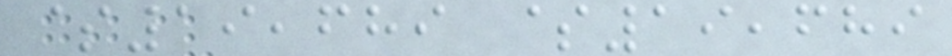$19,689 $19,689
